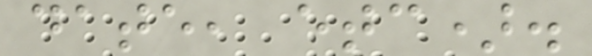date, etc).
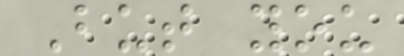But you
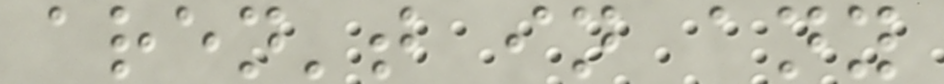aren't in any
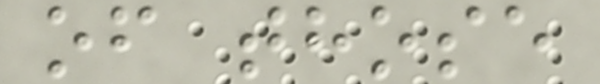of those
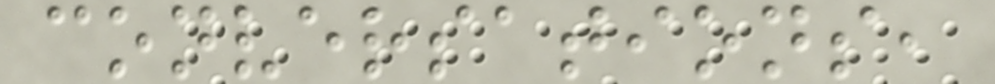conversations,
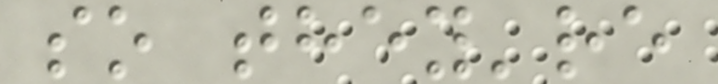so they're
